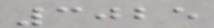3025
